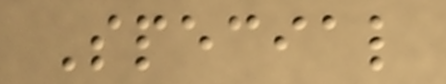Special
